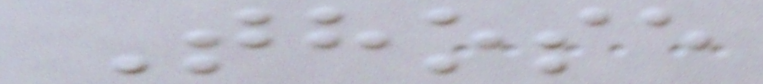Those
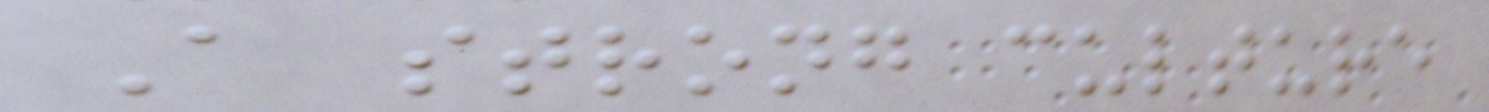A strong culture
